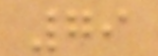79
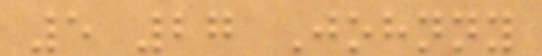5 27 Johnny
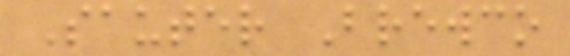Sauter Brewco
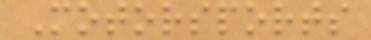Motorsports
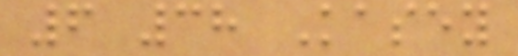6 38 Kasey
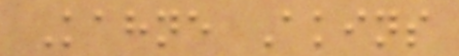Kahne Akins
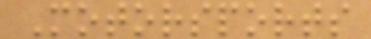Motorsports
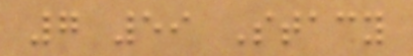7 59 Stacy
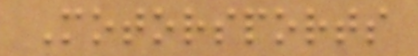Motorsports
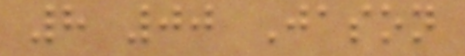8 00 Jason
